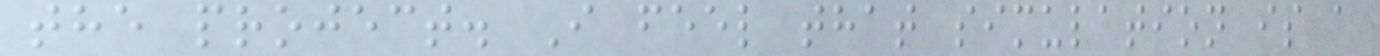the project. I feel that simulation is a
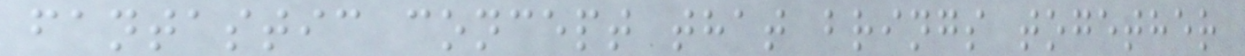fantastic concept that brings together
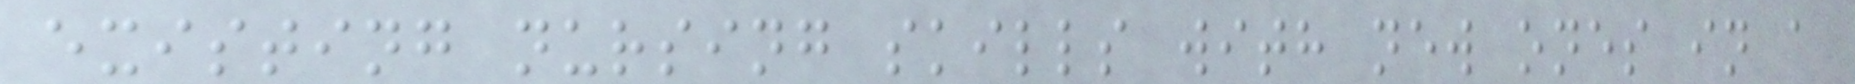existing nursing skills with new ones in a
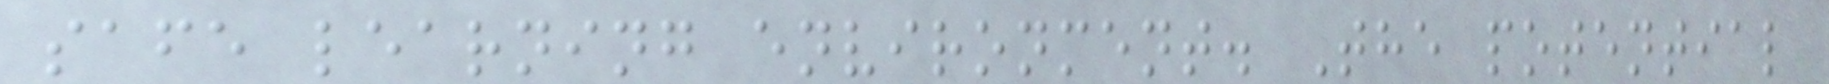safe learning environment. The potential
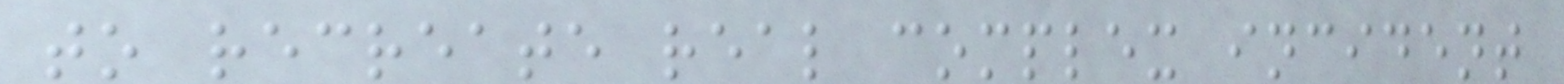to recreate real complex incident
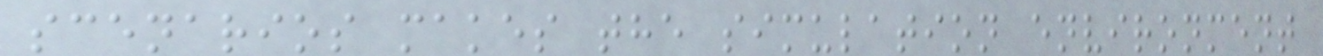scenarios makes the simulation environment
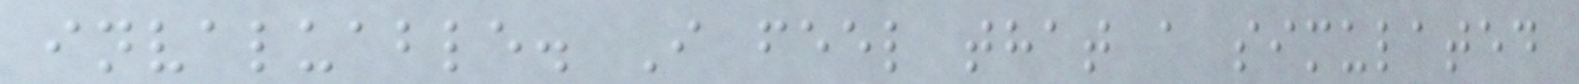invaluable. I feel that a simulated
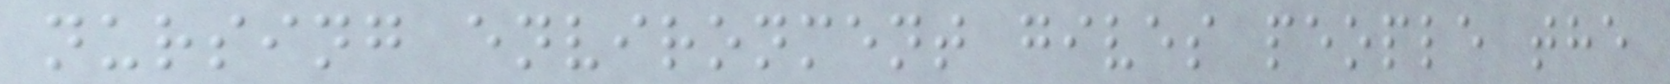nursing environment gives people the
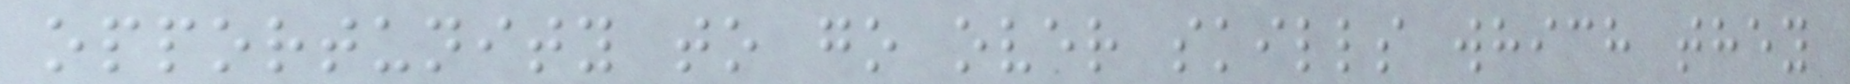opportunity to go over skills which they
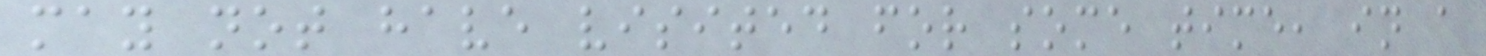may not have visited for some time, in a
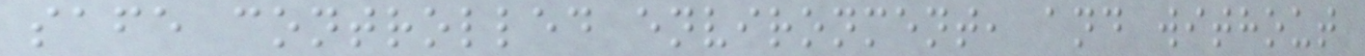safe controlled environment, and without
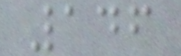146
